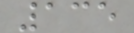135
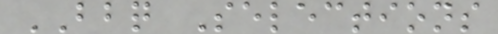BBQ Selections
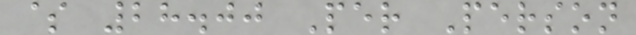$ 28.00 Per Person
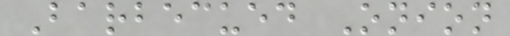Barbecued Onion
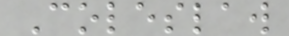Coleslaw
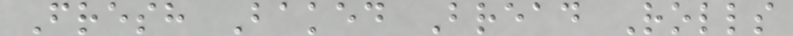Fresh Baked Bread Rolls
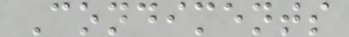Condiments
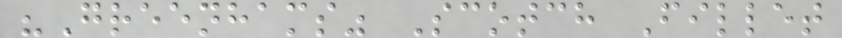"Greenhams" Scotch Fillet
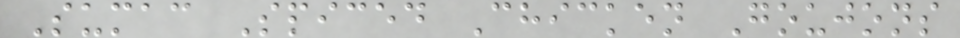Sumac Spiced Chicken Goujons
